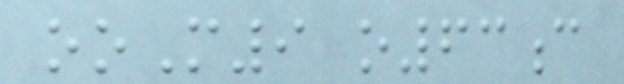ooM9 o63c
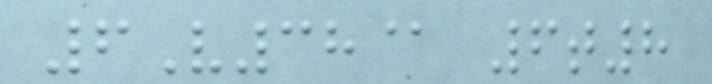6V38@ 6t8
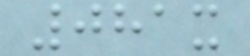081x
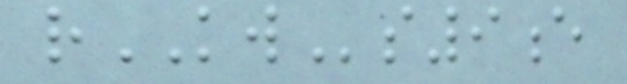rKWs9e
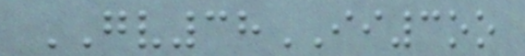GV38II3oo
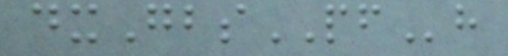dxGbsPFh
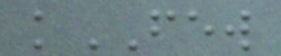kFEW
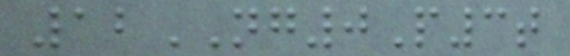12NG0P3t
